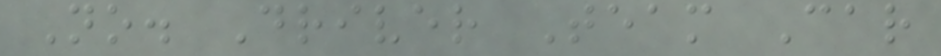No. Driver Team Car
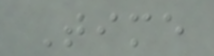Time
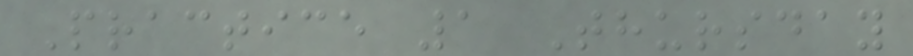Practice 1 Thursday
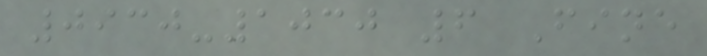0930-1030 6 Fine
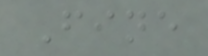Fine
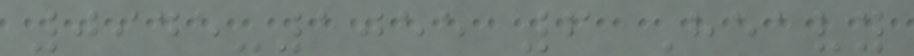0945-1055 6 Heavy
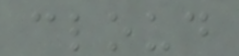cloud
